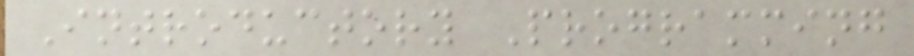Introductory Programming
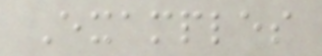Examples
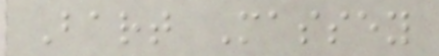Bart Massey
